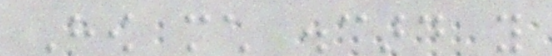How much discard you
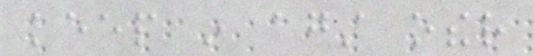keep in against other
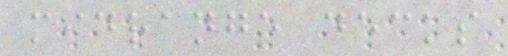midrange decks
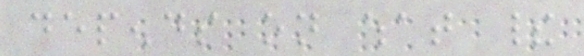depends on what their
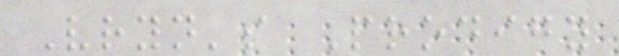Vryn's Prodigy
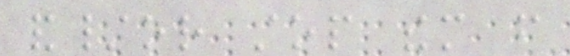and/or stop them from
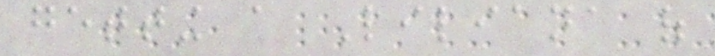getting a Liliana of
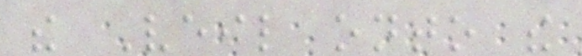the Veil onto the
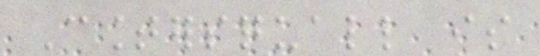Countersquall is
